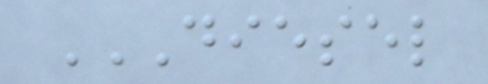DIESEL
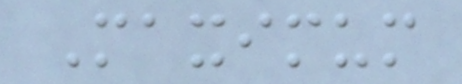Maximum
